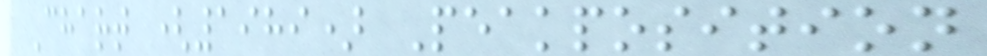Chart (1989) Peakposition
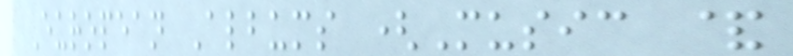European Albums (Music &
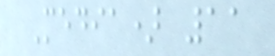Media) 11
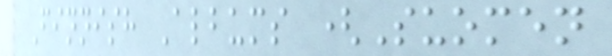Finnish Albums (Suomen
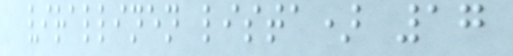virallinen lista) 17
